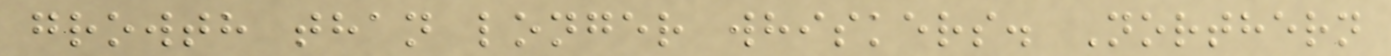growth than longer whiskers. Northern
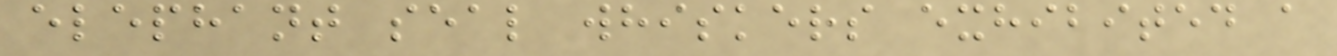elephant seal whiskers exhibited a
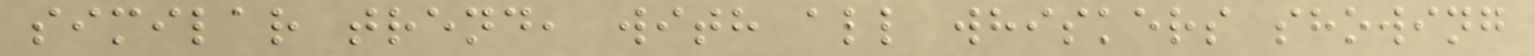similar trend, with all whiskers showing
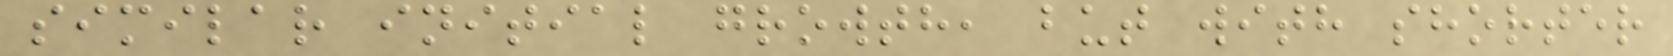similar initial growth, but with shorter
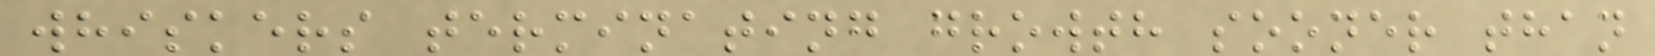whiskers terminating growth sooner than
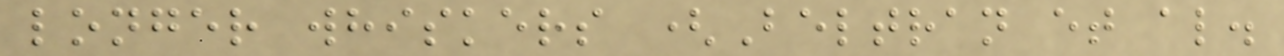longer whiskers (Beltran et al.
